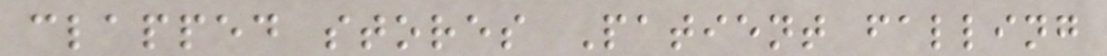clapped stores Patient falling
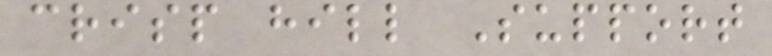crisp hill Support
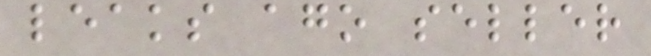leaks ago seller
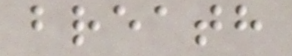breath
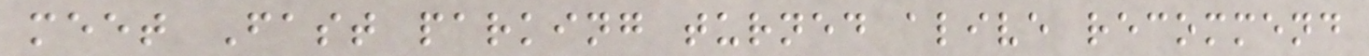meet Fast parking turned alive recommend
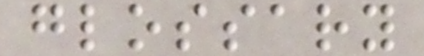glossary
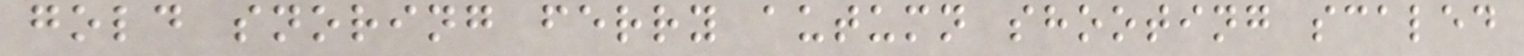gold snoring ferry autumn shooting scaled
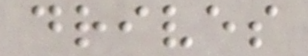drives
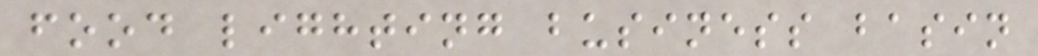food lighting business basin
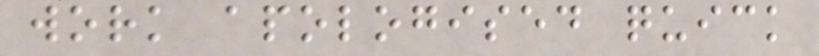work apologised quick
